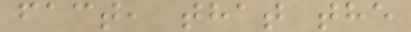fact, that the
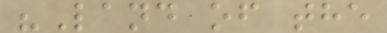"Land of the
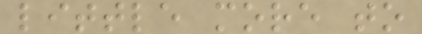little more to
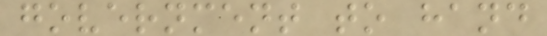government to hand
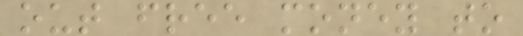out free money to
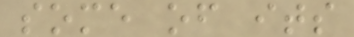some of its
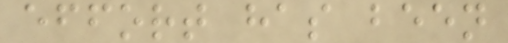effort has been
